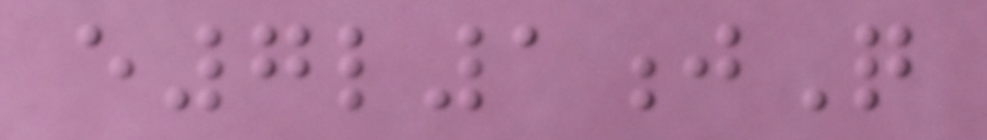e7l1jQ
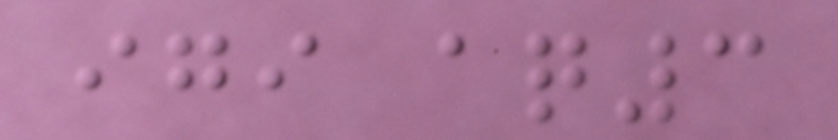igi aq3
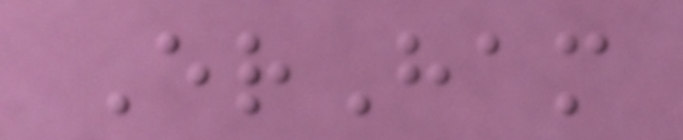ErHam
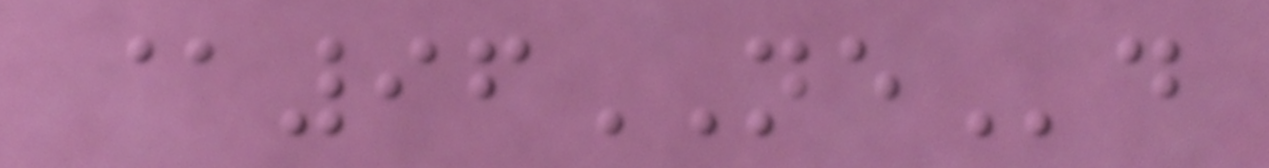@96NEd
